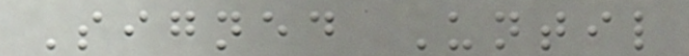Signed Until
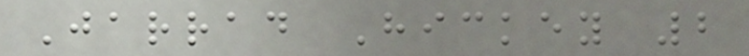Jarrad Hickey 2
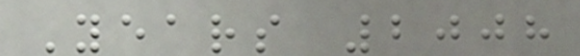Years 2008
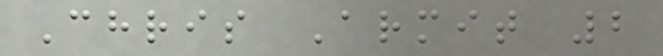Chris Armit 2
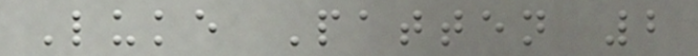Luke Patten 2
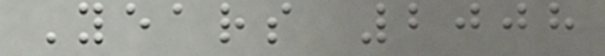Years 2008
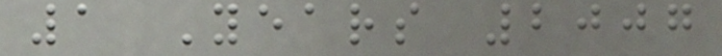1 Years 2007
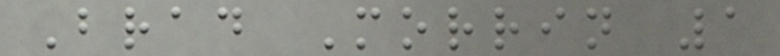Brad Morrin 1
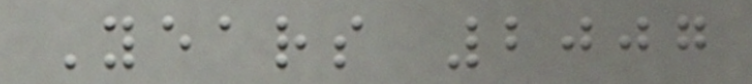Years 2007
